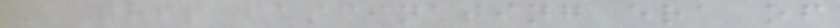- This fascinating era of
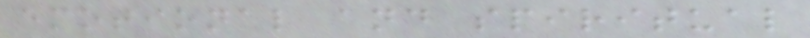emotional and spiritual
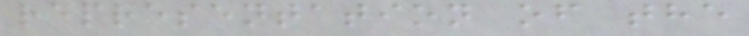representation of the
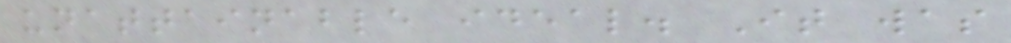unattainable ideal. It was
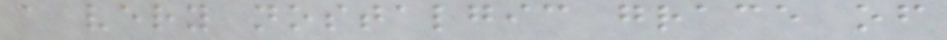a very nostalgic grace of
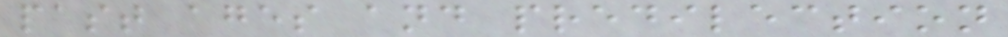past ages and predilection
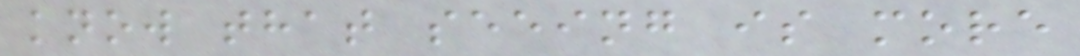know that seeing is more
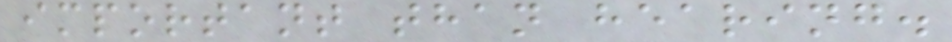important than hearing.
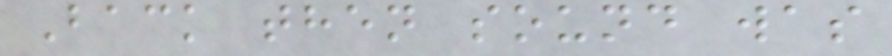Back then sound was
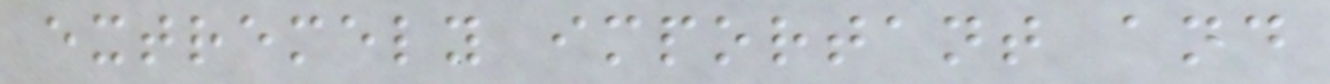extremely important and
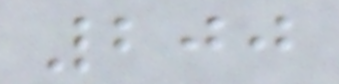200
